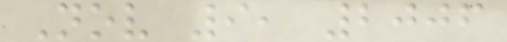Nov 9, 2006
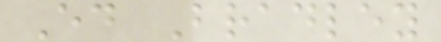Ed Bradley
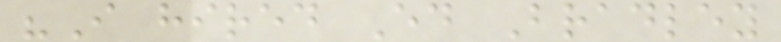"I hired Ed Bradley
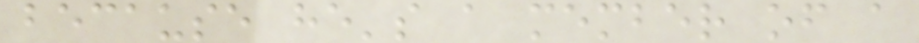because he's a member of a
